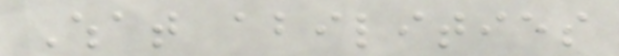What abilities
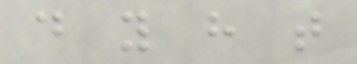do you have that
